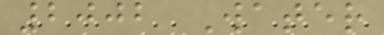2002 Water
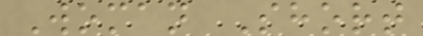Woman Short
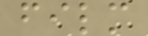film
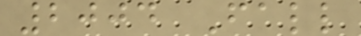2004 Fall
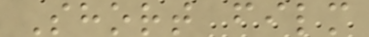Short film
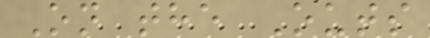On the Outs
